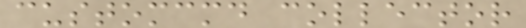customcmd collector
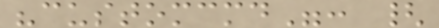"customcmd": {
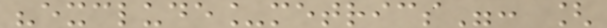"exclude_metrics": [
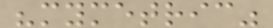"mymetric"
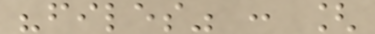"files" : [
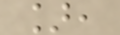],
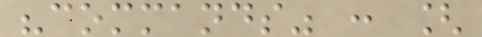"commands" : [
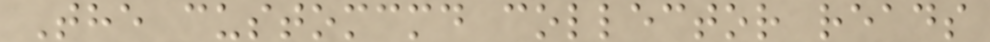The customcmd collector reads
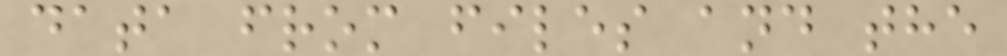data from files and the
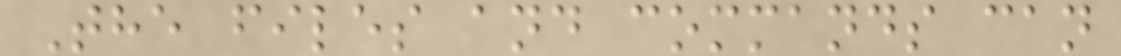The files and commands can
